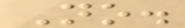No.
